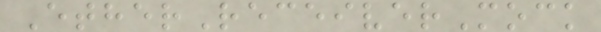EtherReceiverMock
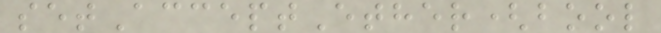setAcceptEther(bool
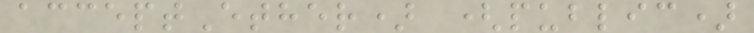acceptEther) (public)
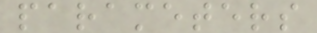parameters
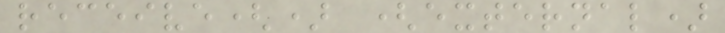receive() (external)
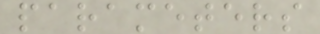parameters
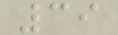39
